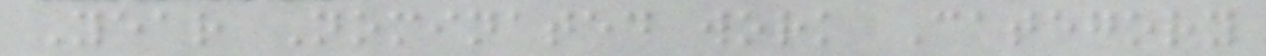Year Nominated work Category
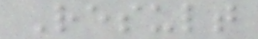Result
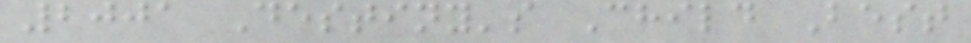2001 Destiny's Child Best
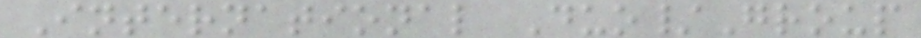International Duo/Group
